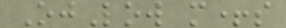OjLow m+s
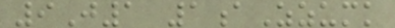9J1 1aZzumk
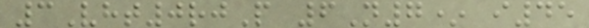3Vht0rjP 6N7* i45
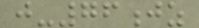j-76jz
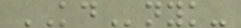KDnyk-
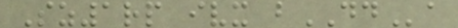Sz1rp ivx bDDa
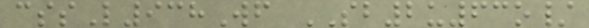cssL938Wf SB2u63o/
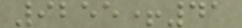9255+41
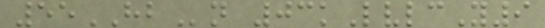55HBn 03kLvlcY9
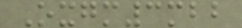Oxgm3mbb
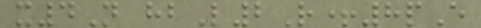x4N hbL2R+8pE
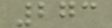273
